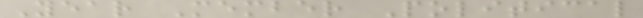Year Member Political
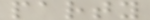party
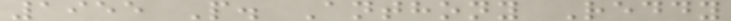1955 P. Anthony Reddy
